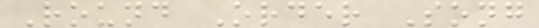Round Order Song
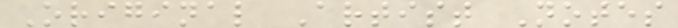Original Artist Notes
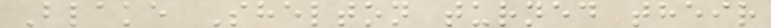Blake Shelton turned their
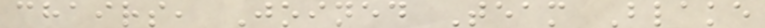chairs, Joined Team Blake
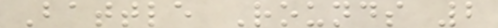Battle Rounds 2
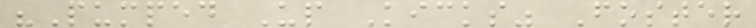"Pumped Up Kicks" Foster
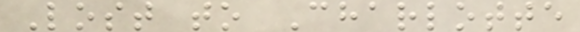Lost to Charlotte
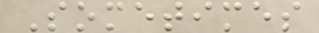Sometimes
